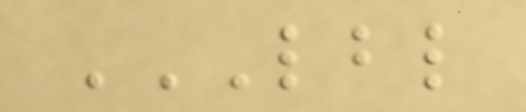LBL
